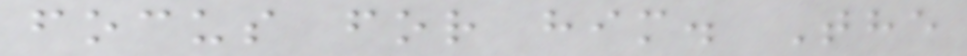focus for him. The
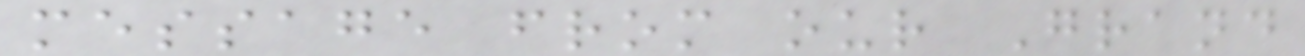message from our Grand
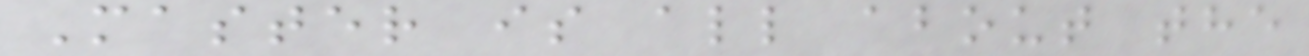Master is all about the
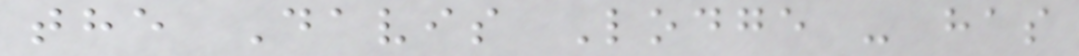the Davis Lodge - has
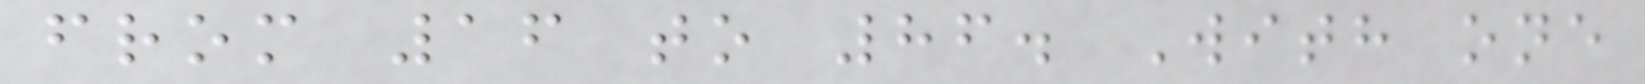from 16 to 86. With one
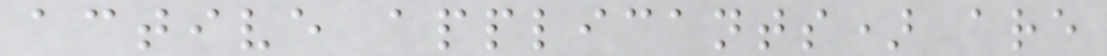active applicants) are
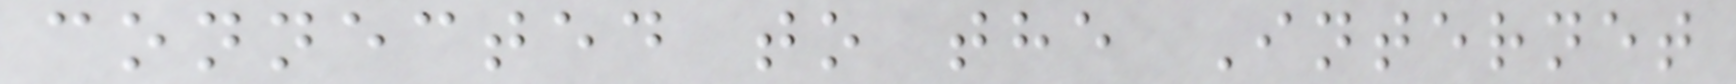connected to the Internet
